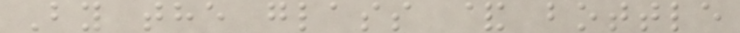By the glass & bottle
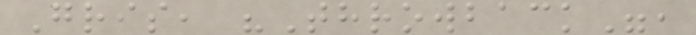Gris, "Throwback",
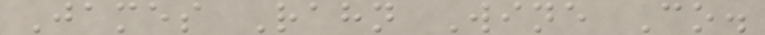James Rahn Wine Co.
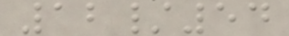12/54
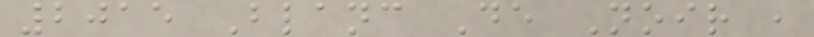2015 Blanc De Noir ,
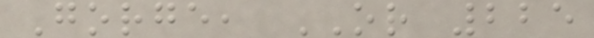Gorge, OR 225
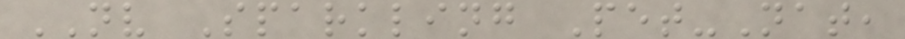NV Sparkling Pet-Nat,
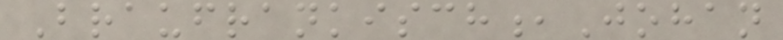Braufrankisch,Johan
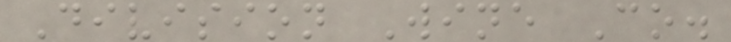Division Wine Co.
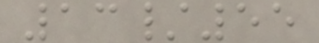13/55
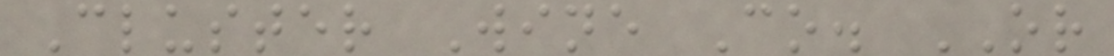Cluster Wine Co. OR
